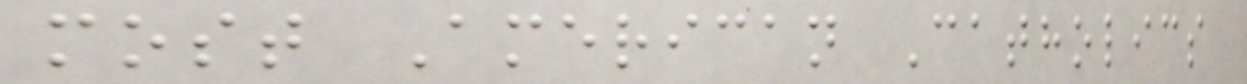most American Catholics
